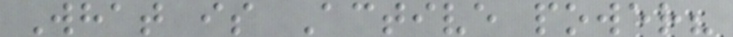What is Active power?
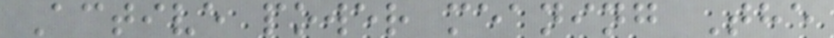Active power meaning The
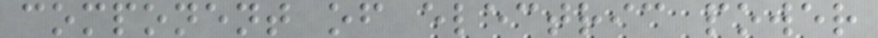component of electric power
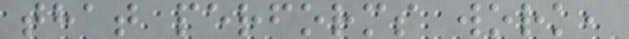that performs work,
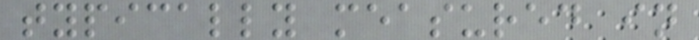typically measured in
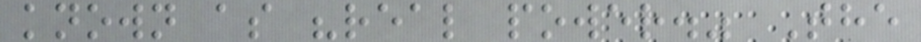known as "real power." The
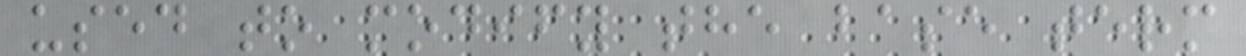used to modify the base term
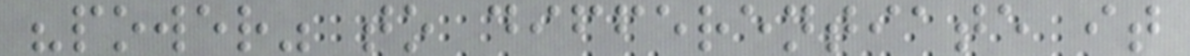"power" to differentiate it
